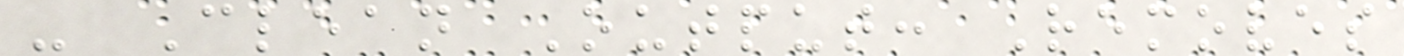- Clean Output: Removes
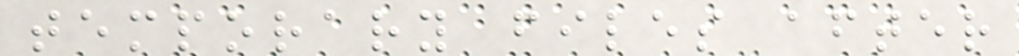temporary files after
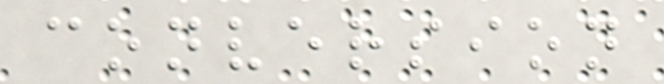conversion
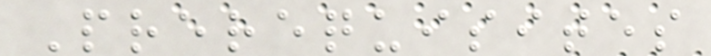Prerequisites
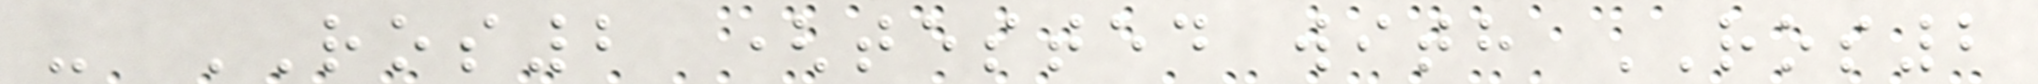- ROS2 (tested with ROS2
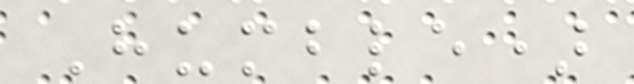Humble)
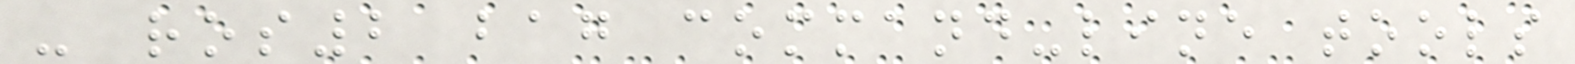- ros2 bag command-line tools
